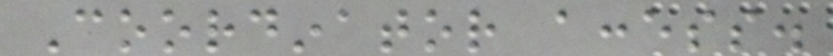Coordinator access.
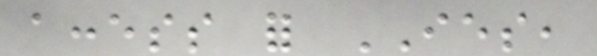access for IES,
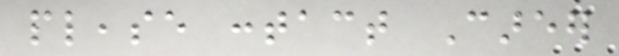please contact Career
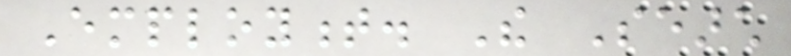Employment. The Search
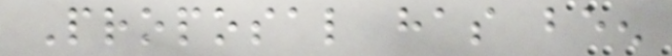Proposal has been
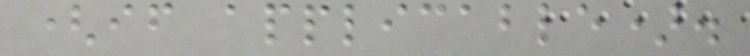(if applicable).
